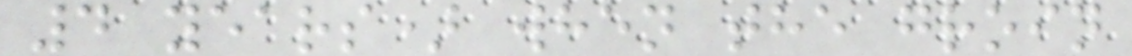4 years) when the groin
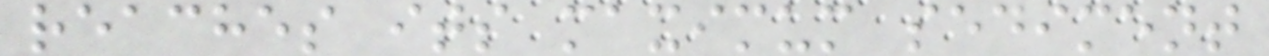reaches its maximum sediment
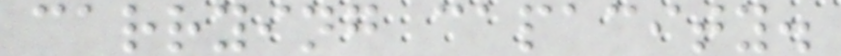carrying capacity.
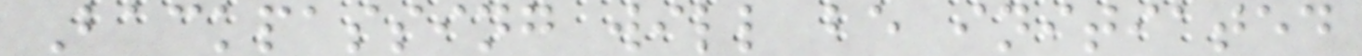Backpassing will be initiated
